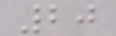20
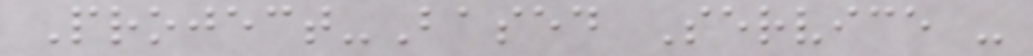Project-Based Service -
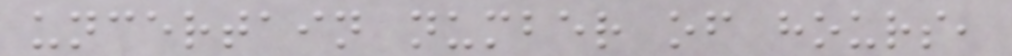uncertain number of hours,
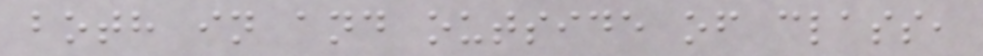both in and outside of class,
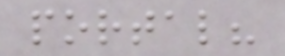portal?
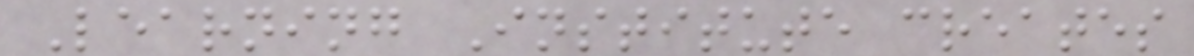Learning Institute creates
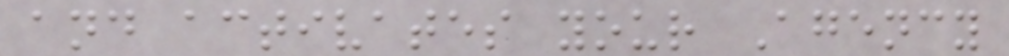and activates your Agency
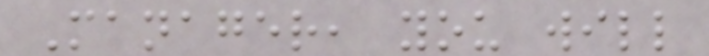Manager, you will
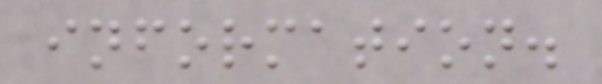information.
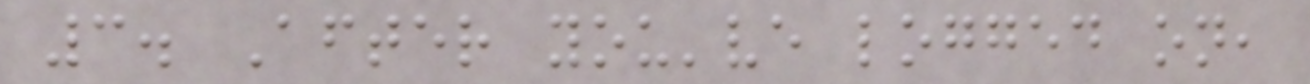3. After you've logged on,
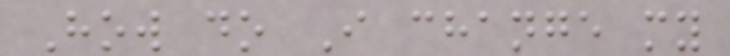How do I change my
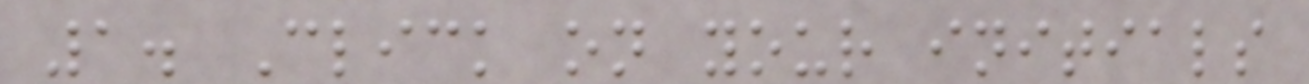1. Click on your initials
